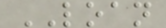LOAN
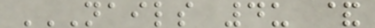NAILS 4U &
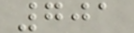701
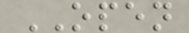OPEN
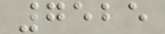7525
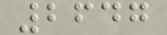2647
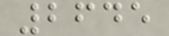2645
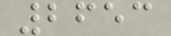2653
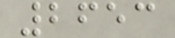2653
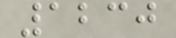1230
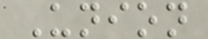Union
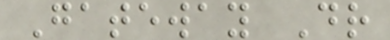Gateway Dr
